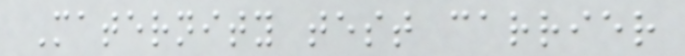Maternity test carrier
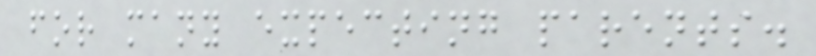for many expecting parents.
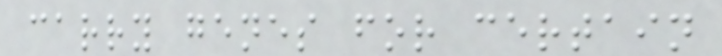carry genes for certain
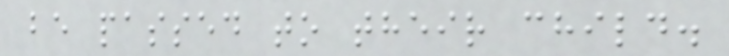be passed to their child.
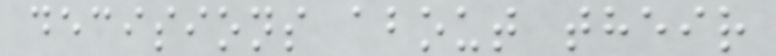decisions about their
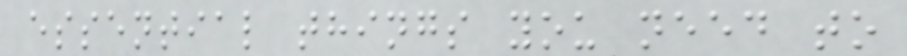essential things you need to
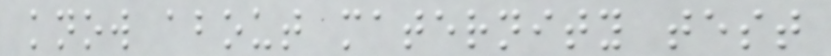know about maternity test
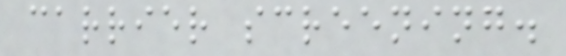carrier screening.
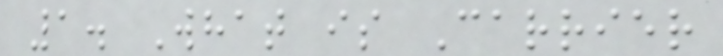1. What is Carrier
